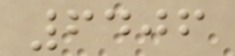6406
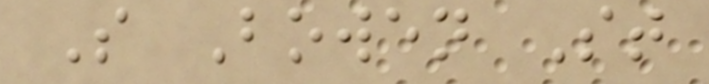S Bowen St
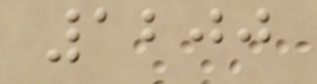1200
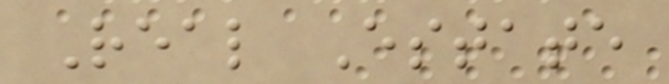Real Estate
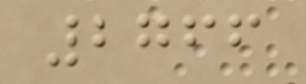2766
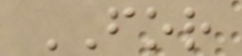FOR
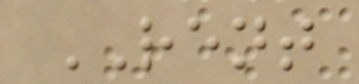RENT
